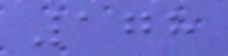178
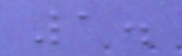1.
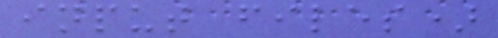input files)
